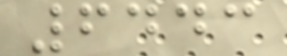6443
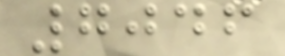7046
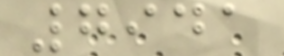7941
